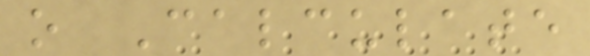o Calculate
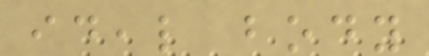ideal body
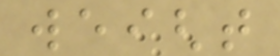weight
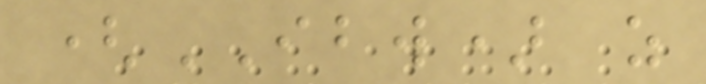(IBW) as
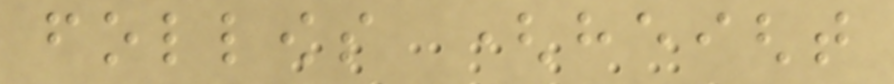follows (height
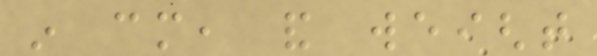in cm, and weight
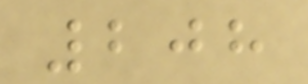208
